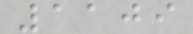1109
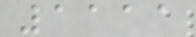1111
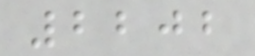2202
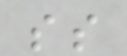ss
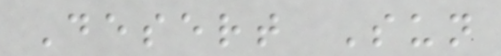Desert Sun
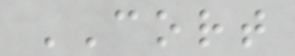CORT
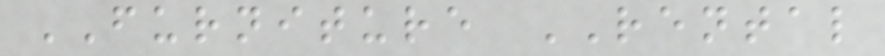FURNITURE RENTAL
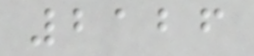2126
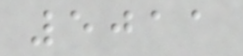5011
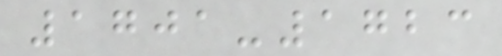1701-1723
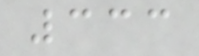333
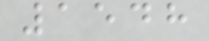1548
